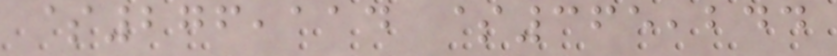$276,114 $365,244
